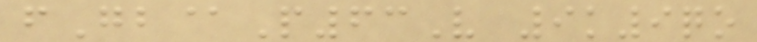fGb@P63V 9k9qo
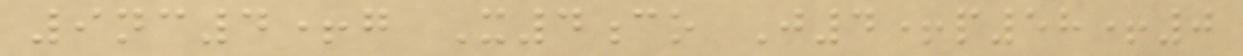9nc4+g X4co J4+p58+0
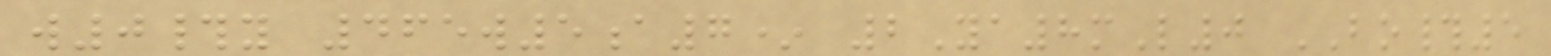w0#y 465w5a7* 2Ya8mL0 BO#5
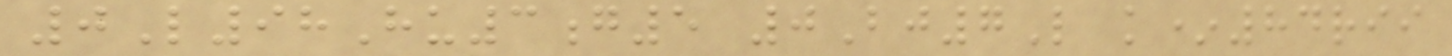0L98Hu3g5 0Bj7L k*84rii
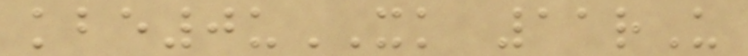kbe0uXK 11rU
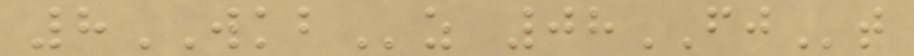8WKBz 08FJt
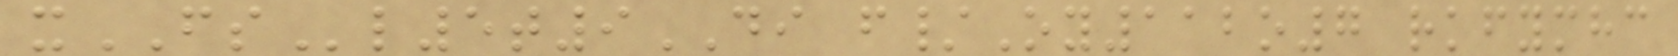xFSl5t9DI f/Oy112o7 rkfymhc
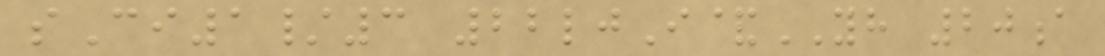sCi1/3 22ljI&YH 20a
